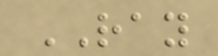RAY
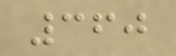360
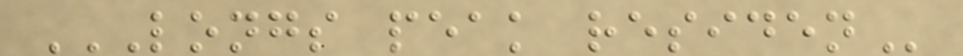LONGS PEAK RESIDEN
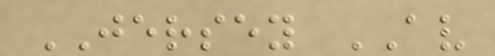JERSEY AV
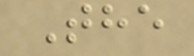The
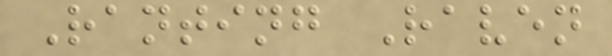Ranting Raven
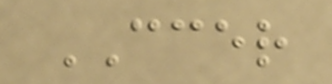CCER
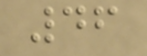46
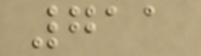711
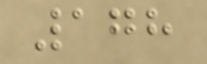178
